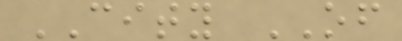CITY OF
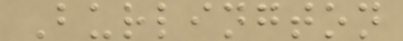Burlington
